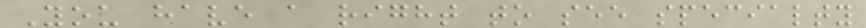You have a right to see specialty
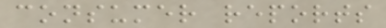consumer reports
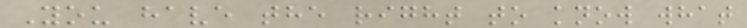You have the right to know what
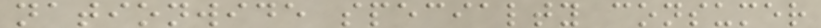nationwide specialty consumer
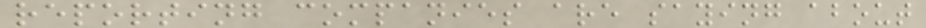reporting companies are saying about
